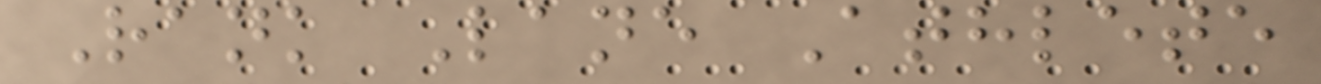Rank Lane Athlete
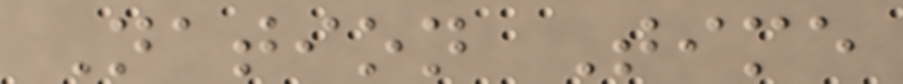Nation Time
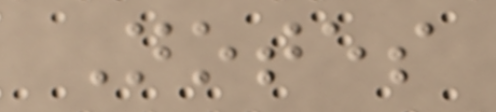Notes
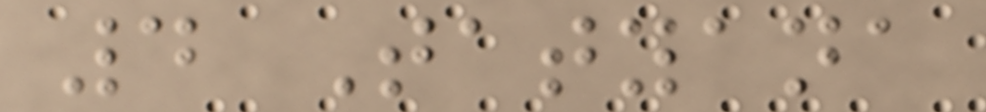4 Tatyana
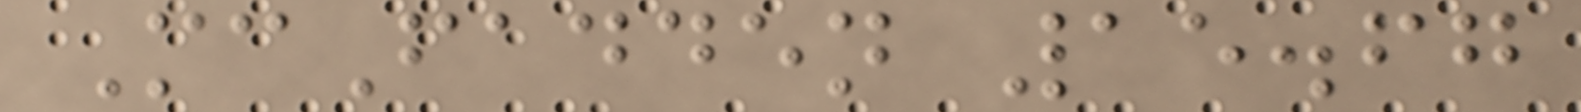McFadden 15.67
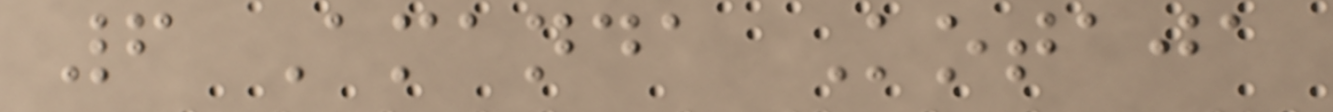6 Amanda Kotaja
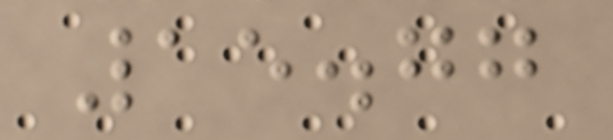15.77
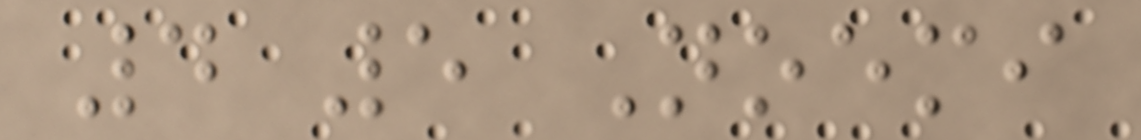4 5 Noemi
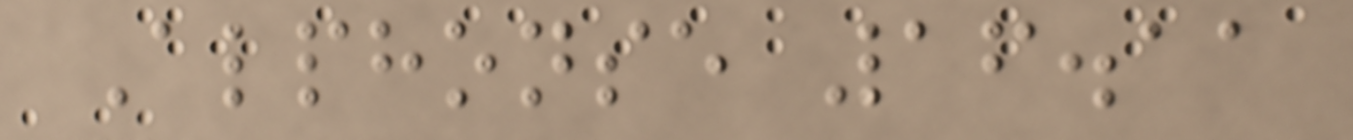Alphonse 16.11
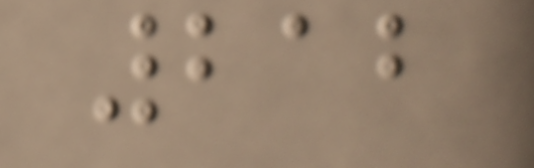212
